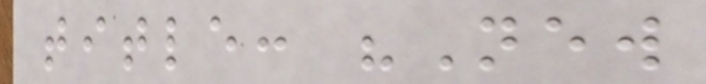title: "New
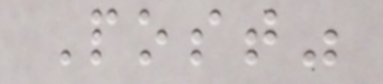Post"
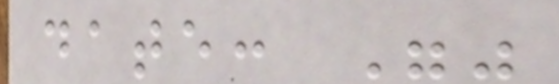date: ""
